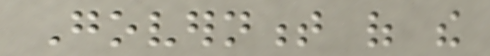Government of the
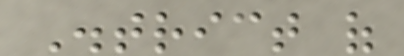District of
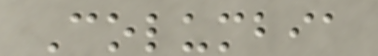Columbia
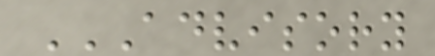ADVISORY
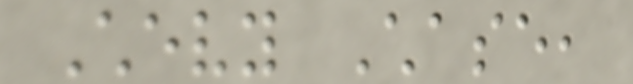Chevy Chase,
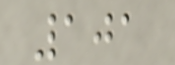101
